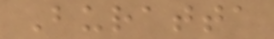Buratta
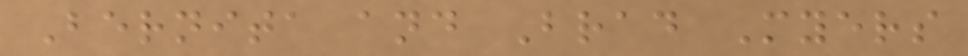Bernita and Brad Myers
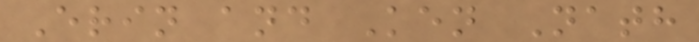Erin and Ken Nath
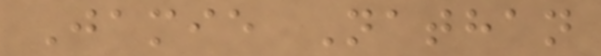Jamie Nathan
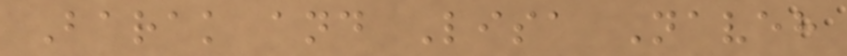Barak and Lisa Naveh
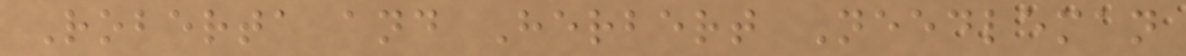Roberta and Herbert Needleman
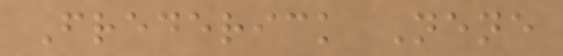Frederick Nene
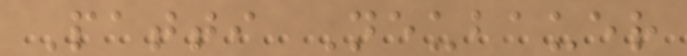Patti Neubauer
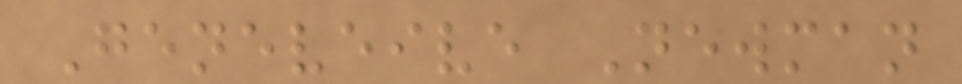Geneveive Newman
